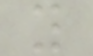y
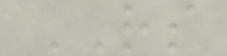RS
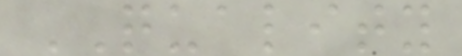QUALITY
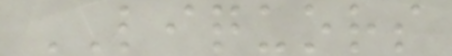LIQUORS
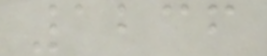1236
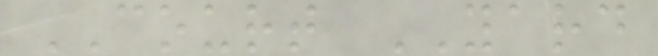COURT YARD
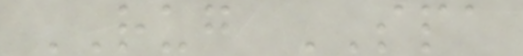RUG SPA
